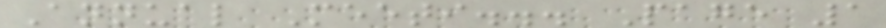Annual Meeti... Page 1
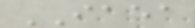IAEA
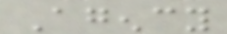Agency
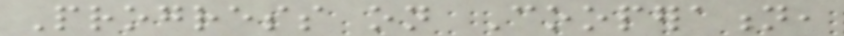Progress on Cooperation,
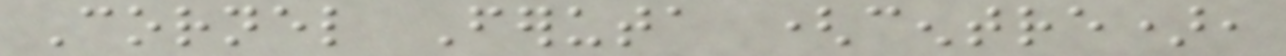Cornel Feruta (centre),
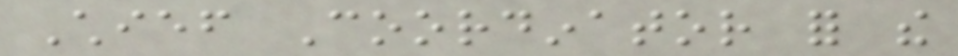Chief Coordinator for the
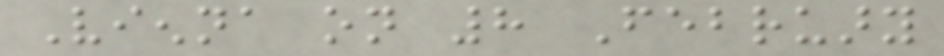Vienna on 8 February
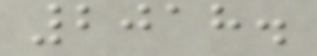2018.
